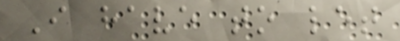I have to let
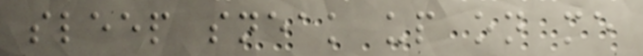sleep sneak up on me
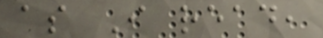as I read,
